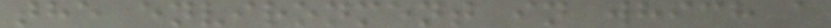the environment in which a
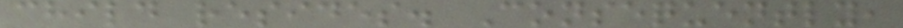child resides. Consequently,
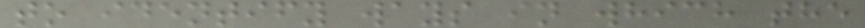to identify ways in which the
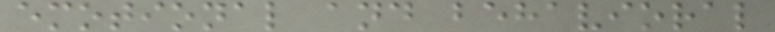emotional and behavioral
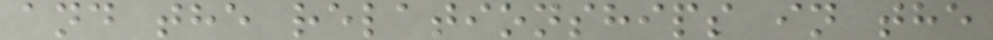and the relationships in the
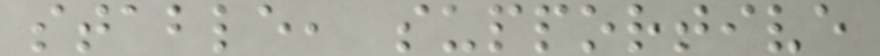stable, supportive
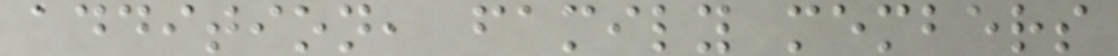addition, family members
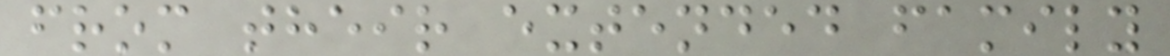from their extended family
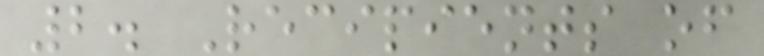2. Recipients of
